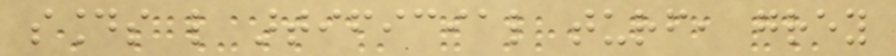sounds like artificial turf, grey
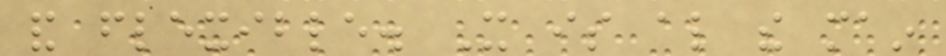and flexible. It is also the main
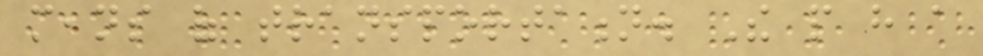means of transportation. The people have a
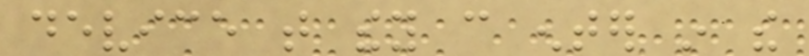device that they can enter in the
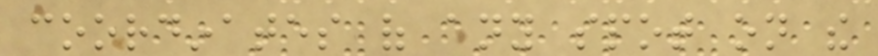coordinates of any spot on the
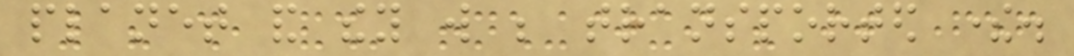planet and they will be transported there.
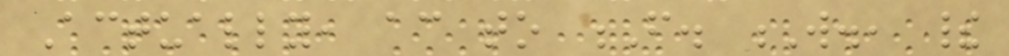Actually, according to F. W., their
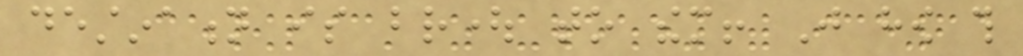destination is brought to them! Just how this
